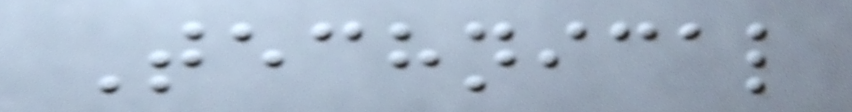Technical
